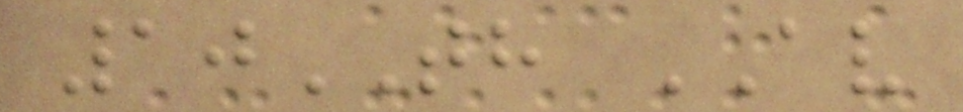10TH AV
